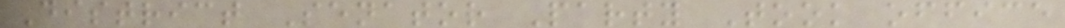District Senator Party Took office
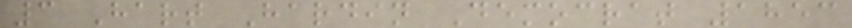3 Hart Hardin Democrat 1853
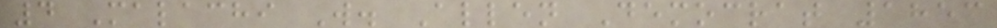4 Malachi W. Allen Democrat 1853
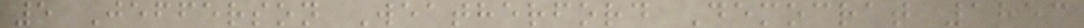5 Jefferson Weatherford Democrat 1853
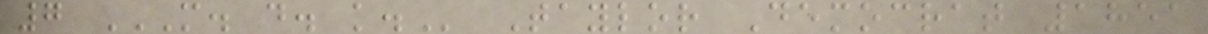7 M. D. K. Taylor Democrat 1851
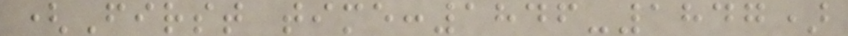(First time:1846-1847)
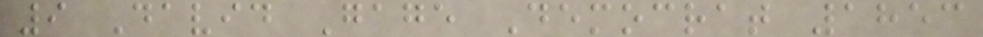9 David Gage Democrat 1853
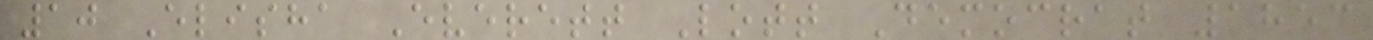10 Elisha Everett Lott Democrat 1853
